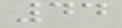44
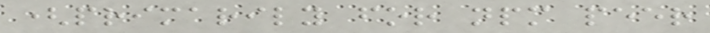(primarily for npm peer
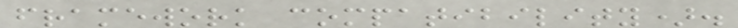framework compatibility).
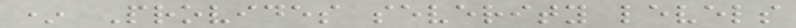* Provides severity levels
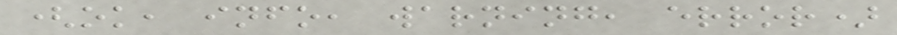(ok, info, warning, error)
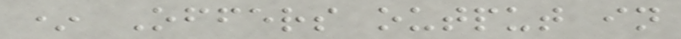* Offers output in
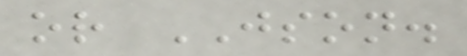or JSON.
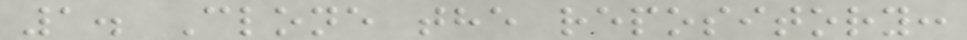1. Clone the repository:
